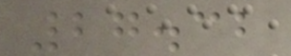27.32
